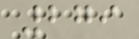279
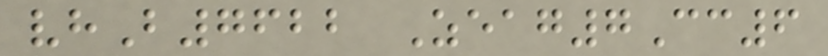vhB7622 Zeag7Cc6
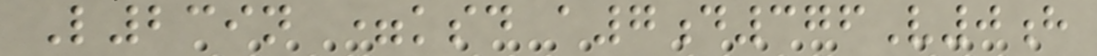L239n =ksd a7d376V0h
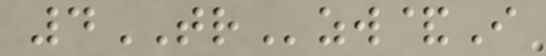4TRzw&I
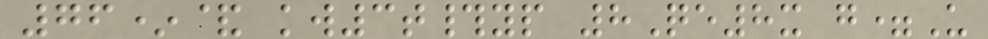76*& kw3t#yp 8Qe8x g=U
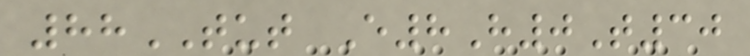88TUT E8H0T30
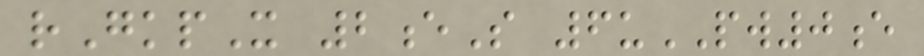rGkpX 2eS 6uPW0e
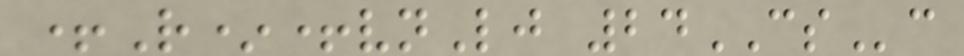+R*+vnLj 24CSc
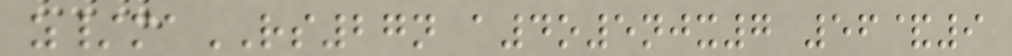z/maRS27n a4o5njx7 56&9
